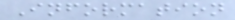Information
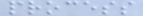process
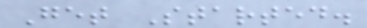Get Started.
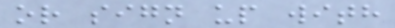or sign up with
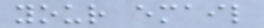your email
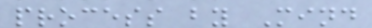process by Mind
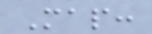Map:
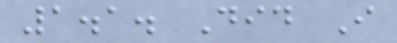1.1. Did I
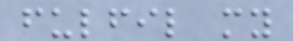fulfil my
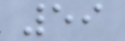59
